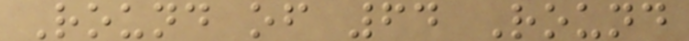Round of 64 Round
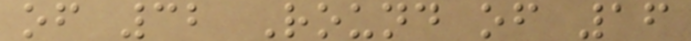of 32 Round of 16
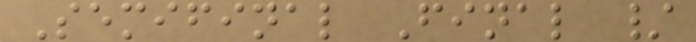Semifinal Final /
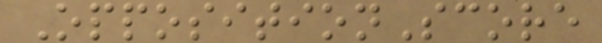OppositionScore
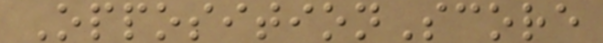OppositionScore
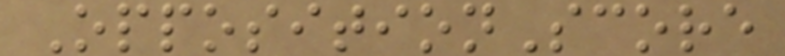OppositionScore
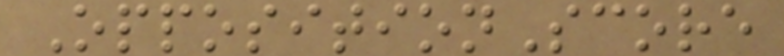OppositionScore
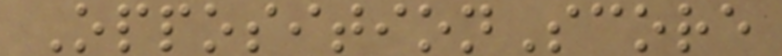OppositionScore
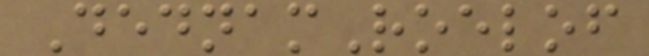DednamRoelof
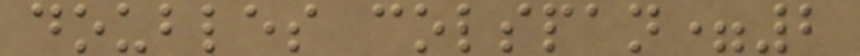doubles colspan=2
